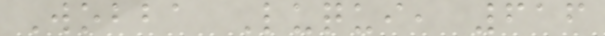Wobba Luqui, 616
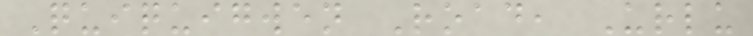Quiquigwen Road, Urlu
